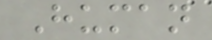Human
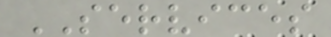SERVICES
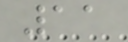11
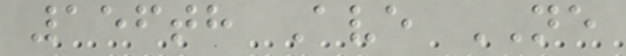156th Ave NE
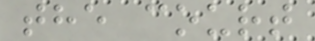the court
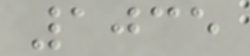1035
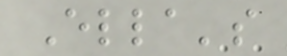Ella's
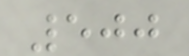500
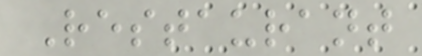Restaurant
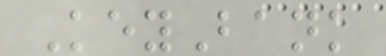KeyBank
